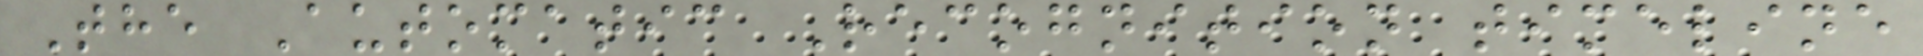The Automatic Recognition timeline
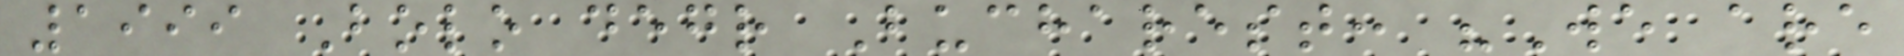1999 Bolo degr Bucharest: "We are
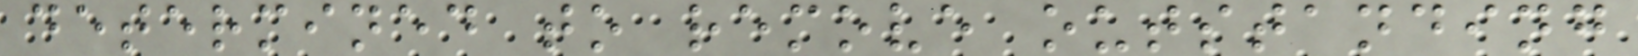determined to remove outstanding
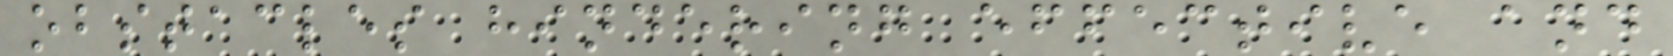obstacles hindering effective and
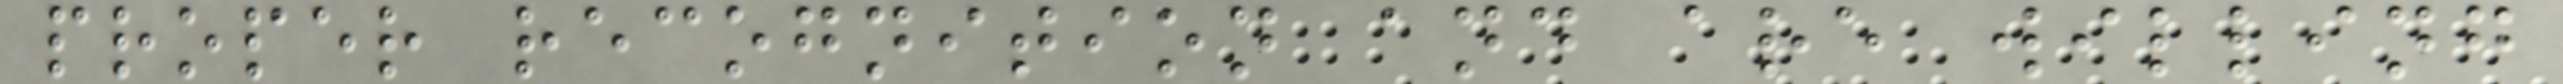proper recognition and are willing
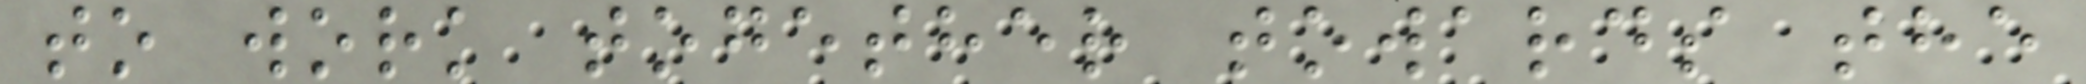to work together towards the
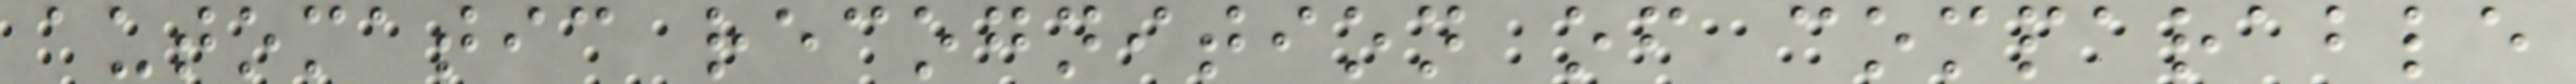automatic recognition of comparable
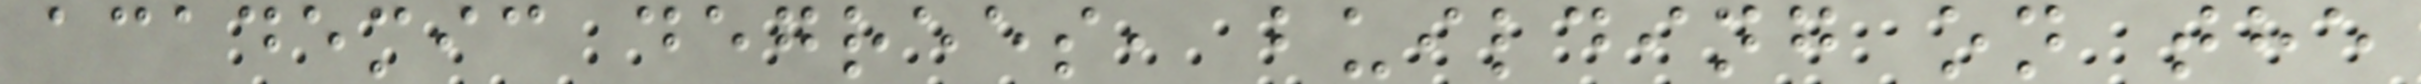academic degrees, building on the
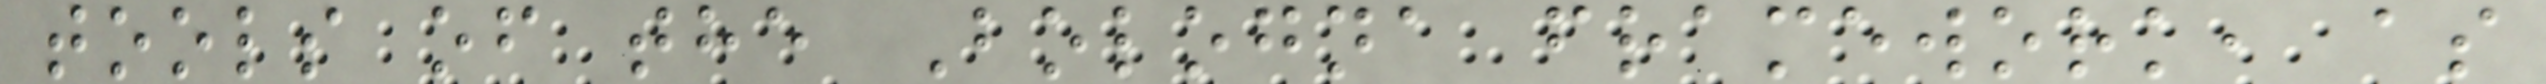tools of the Bologna framework, as
